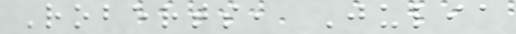Roberts, Julia
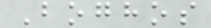Boghos
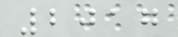2017
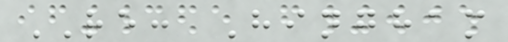RE: Hingham
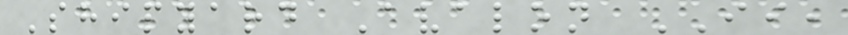Shipyard Avalon II,
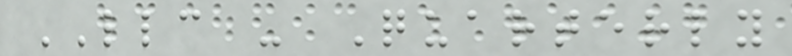LLC - Quarterly
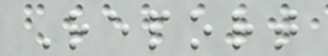Report
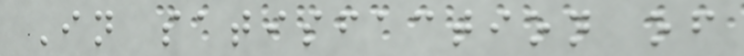In satisfaction of
